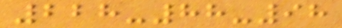228-88-98
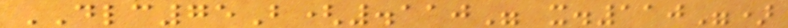DLC75B(.110" x.110")
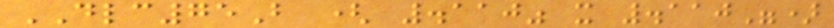DLC75B ( .110" x .110")
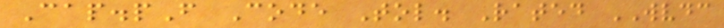Cap.pF Code Tol. Rated WVDC
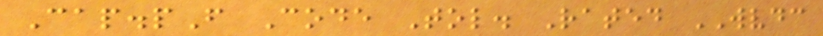Cap.pF Code Tol. Rated WVDC
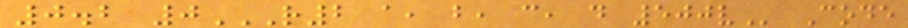0.2 0R2 A, B, C, D 500V Code
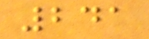241
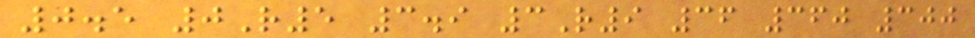0.5 0R5 3.9 3R9 36 360 300
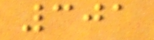301
